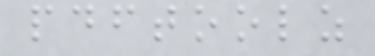pdftoolz
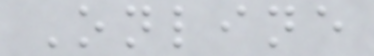Online
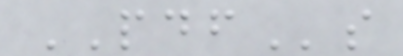PDFs
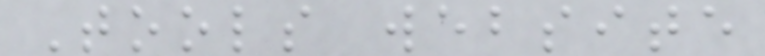Tools website
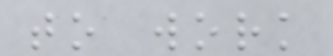to work
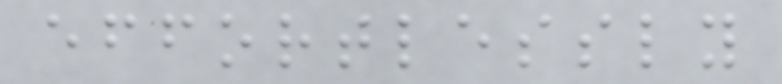effortlessly
